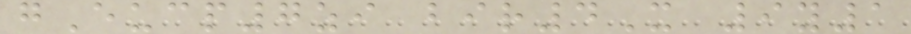gEucp7zi bir4X 9y1
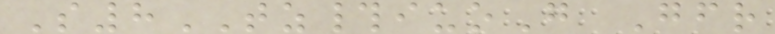S8TZ#iuoG Gfr
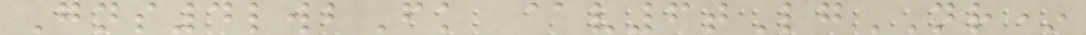Gns4lwbFk @v6tLgNR*
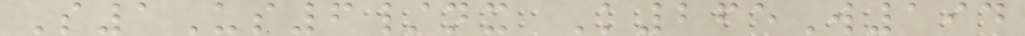S1Us6/nx K265W194
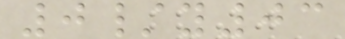0/y03
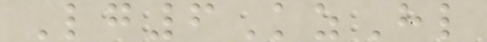Lg6KzHl
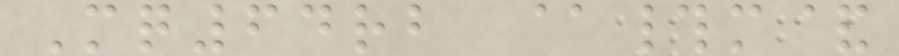Mq64rb @#m&
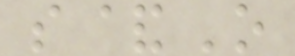s&O
